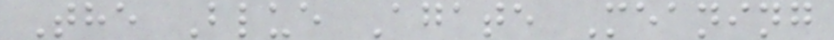The Blue Agate Meaning
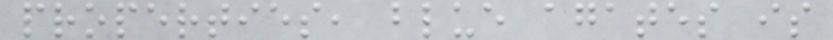properties, blue agates is
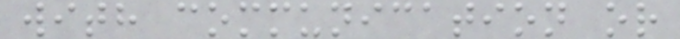with communication or
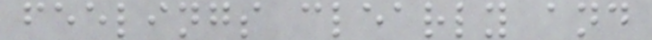feelings clearly and
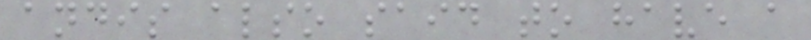andis also said to have a
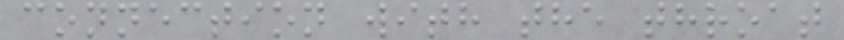connection with the throat
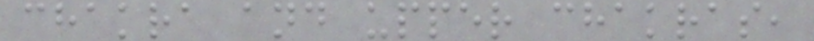chakra and upper chakras,
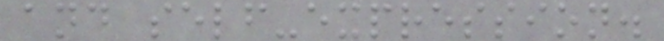and self-expression.
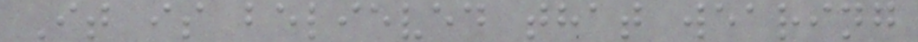It is believed that wearing
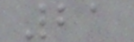21
